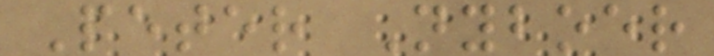Peter Nyboer
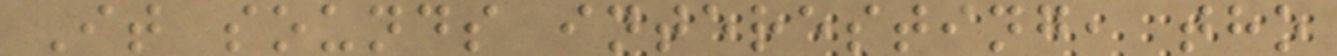It sounds interesting, tho
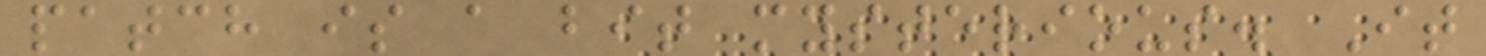patch is a bit mysterious. It
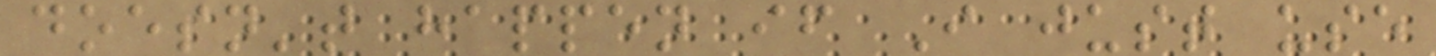doesn't happen if I just use
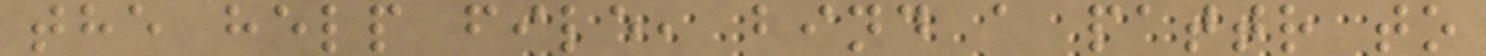the help file, bind a pattr to
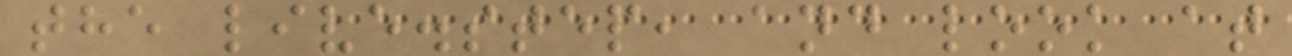the live.step, and look at
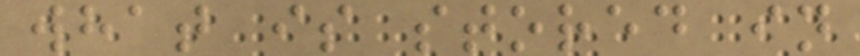what is stored in
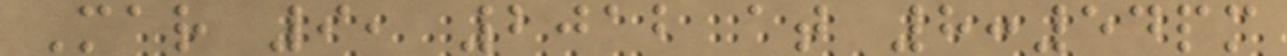Mar 9, 2012 at 8:54pm
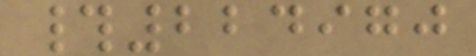#224970
